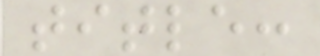title:
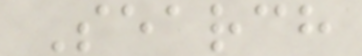Search
